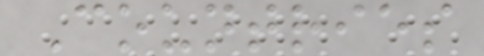Countries
